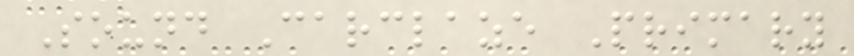Sound Carclaze Primary
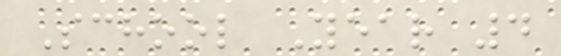School Year 4
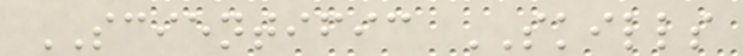SCIENTIFIC SKILLS
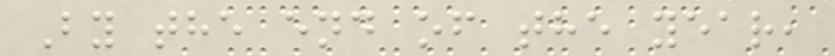By the end of the year,
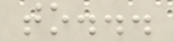to...
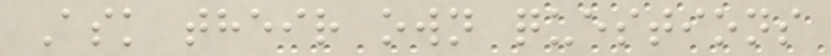Ask their own questions
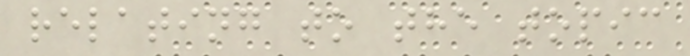relating to the topic
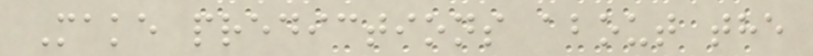Make predictions about the
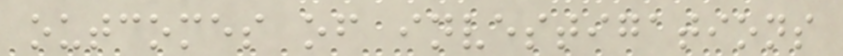outcomes of investigations
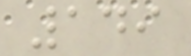149
